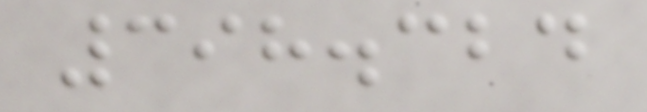398.324
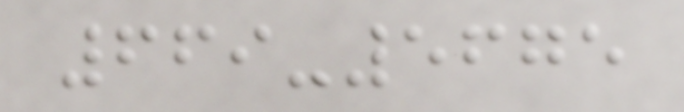669-5675
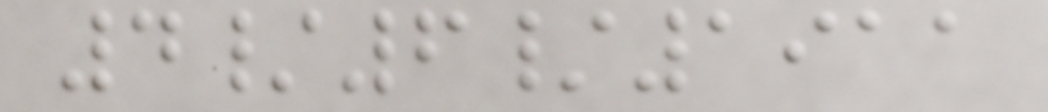4/6/1911
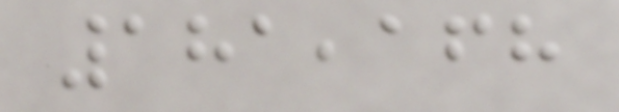181,168
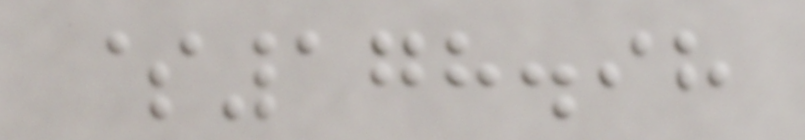$178.98
